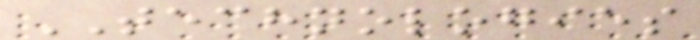TECHNOLOGIES
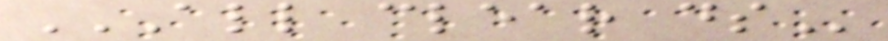ALL CLEAR DS
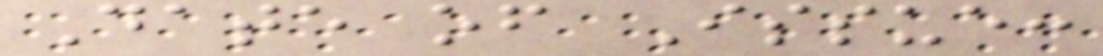Date of Issue:
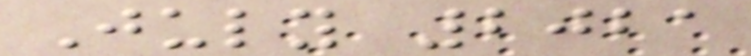July 2021
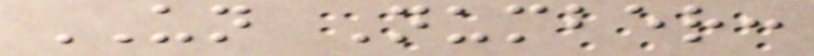UN Number:
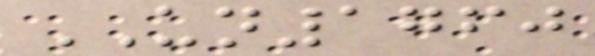UN1760
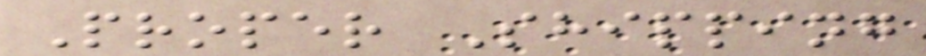Proper Shipping
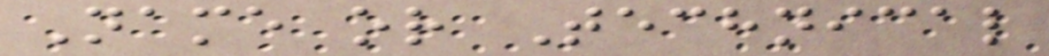Name or Technical
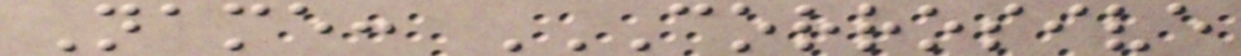Name: CORROSIVE
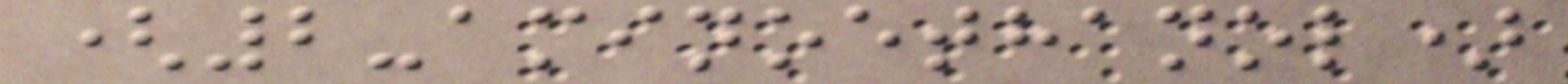(2-aminoethanol)
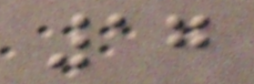17
